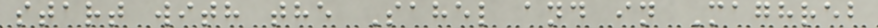start with the Sahel and in Maghreb
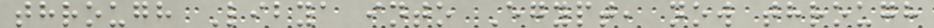through Libya into Egypt, now through
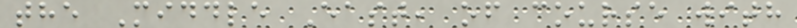the Middle East, of course with
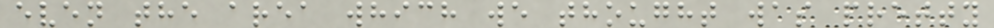even the area which we thought was pretty
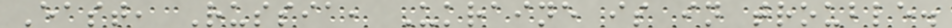East, Russia, Ukraine is in trouble.
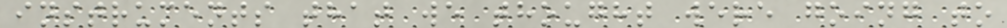instruments that we thought were going to
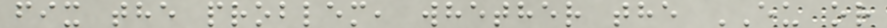fix the problem, whether the EU or
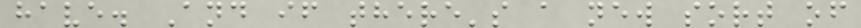have. And if there's a new sort of
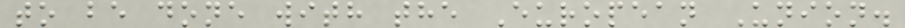to be done with the European Union.
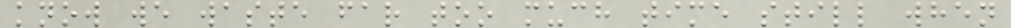know we waste far too much time still when
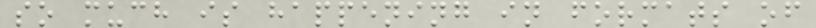so much is happening in formats of
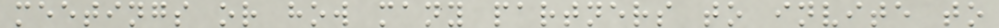meetings or how many partners to invite to
